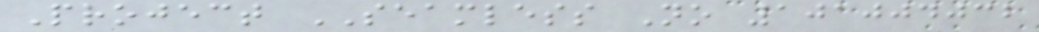Project SEAMLESS No 101004032
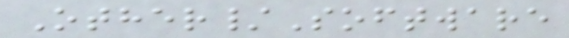Other/Software
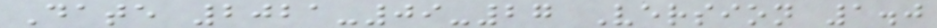Date 2021-09-27 Version 1.0
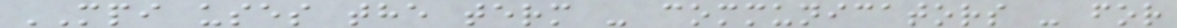MPI uses the term - communicators - for
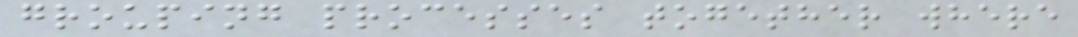grouping processes together where
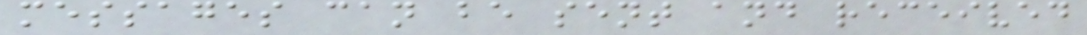messages can be sent and received
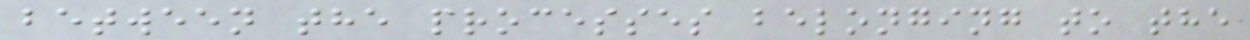between the processes belonging to the
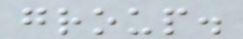group.
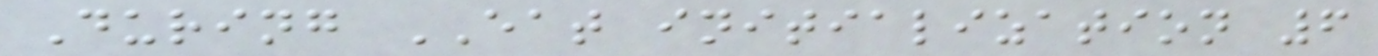During EAT initialization 6
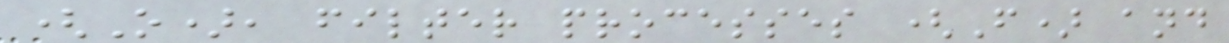(O), filter processes (F) and
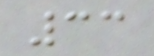33
